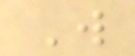W
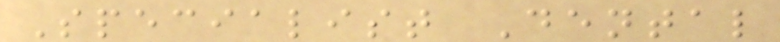Specialist Dental
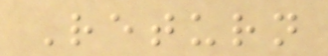Return
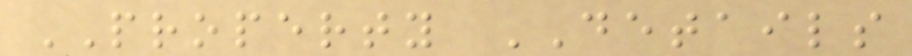PROPERTY DETAILS
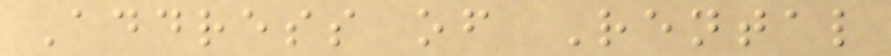Address of Rental
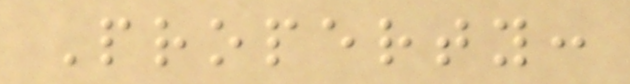Property:
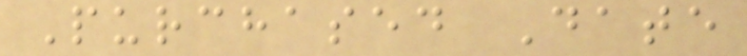Purchased Date
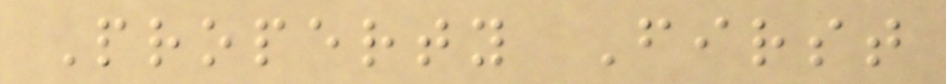Property First
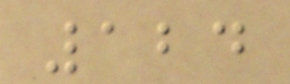124
